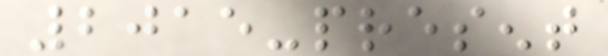2015-present
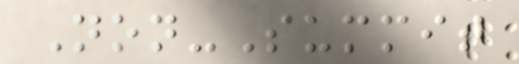Non-Summit
